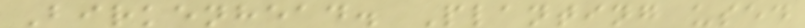Birkenhead. Planting used
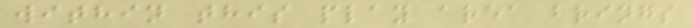within this play area brings
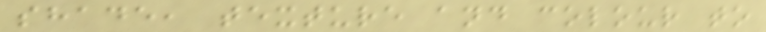shade, texture and colour to
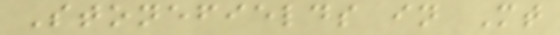Stonefields in Mt
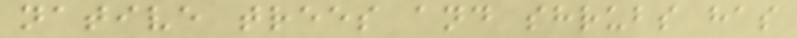native trees and shrubs has
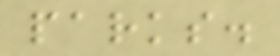parks.
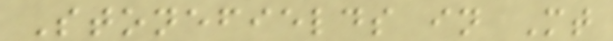Stonefields in Mt
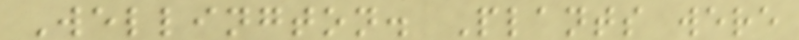Wellington. Plants were
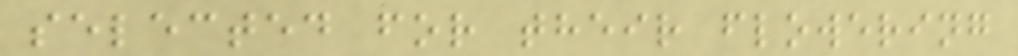selected for their flowering
